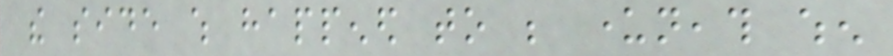the side which happened to be underneath when
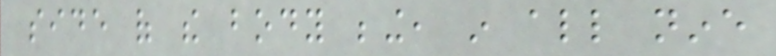side of the body being, in all nine
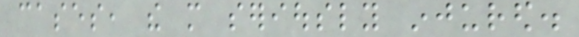cases, the more seriously injured.
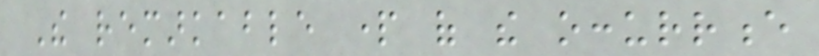The remarkable part of the occurrence
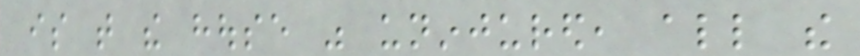is that the house was uninjured, all the
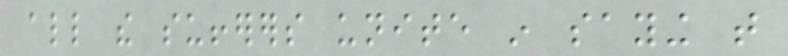all the sufferers unite in saying that
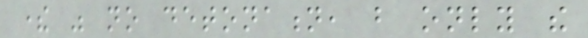there was no detonation, but only the
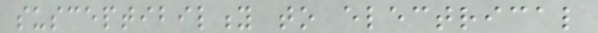susceptibility to electrical
